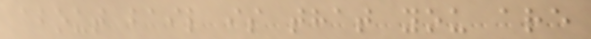about bail is that you are
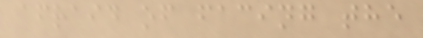afraid of facing the
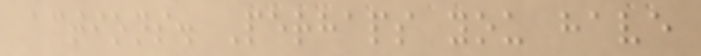actions. Perhaps you have
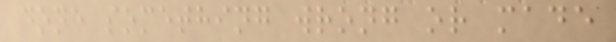done something wrong or made
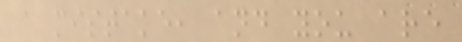a mistake, and you are
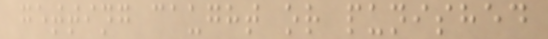getting caught or punished
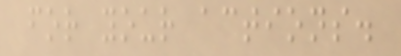for your actions.
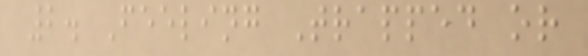2. Feeling Trapped or
